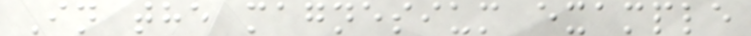In the magnesium example
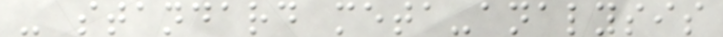- standard meta-analysis
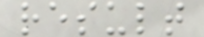result
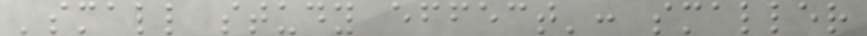'small study effect': smaller
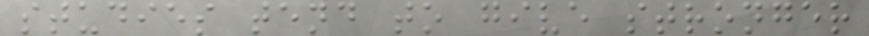studies tend to give stronger
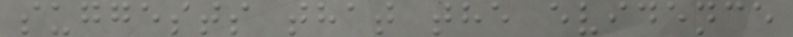suggests that the evidence
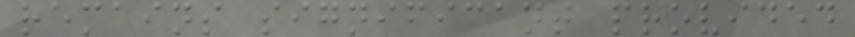remains significant provided
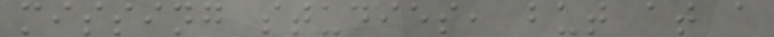missing studies, but at a
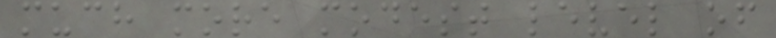much more modest level of
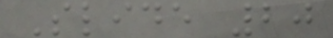Slide 20
